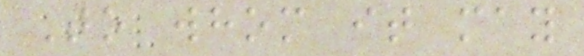To whom it may
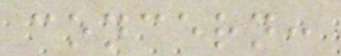concern:
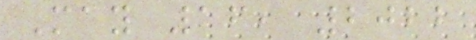May 16, 2022
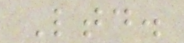Ltd.
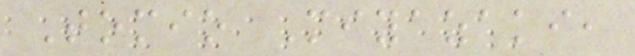Tomio Miyazaki,
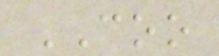COO
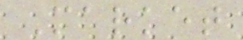Market
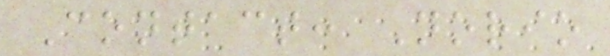Contact: Norio
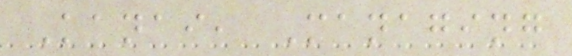Kanai, Managing
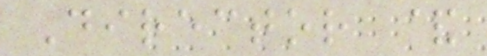Director &
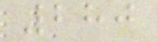280
